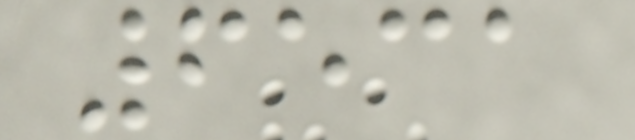6531
